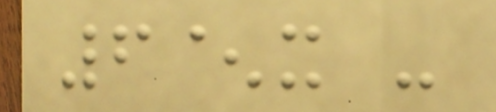6^x -
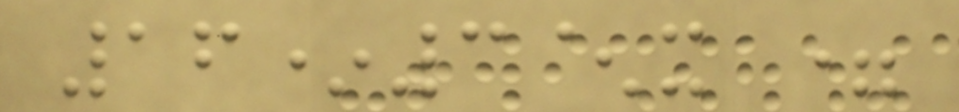16*3^x =
